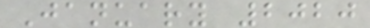January 2020
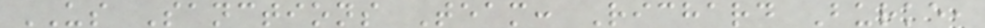US Sanctions Team: Richard Burke,
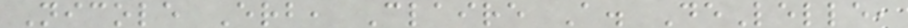Nicole Erb, Claire A. DeLelle,
